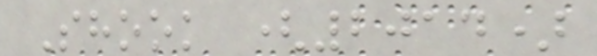Shook (2014)
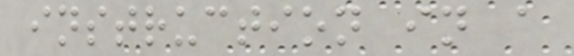instruction in a
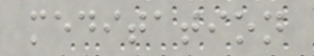meditation
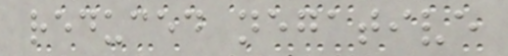reduced negative
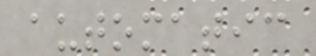automatic
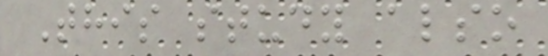This study also
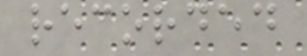recorded
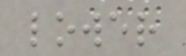lower
